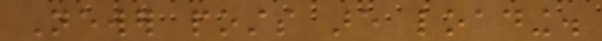Newer posts are loading.
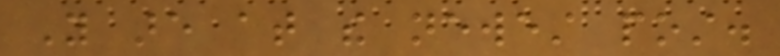You are at the newest post.
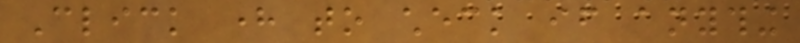Click here to check if anything
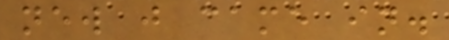new just came in.
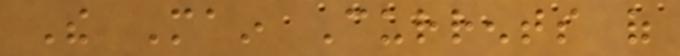The Main Currents of
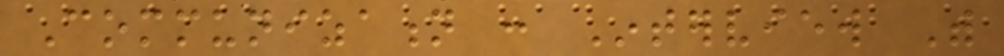Communization : Interview With
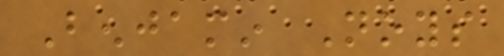Benjamin Noys
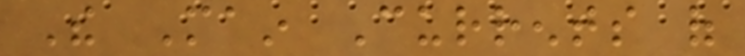The Main Currents of
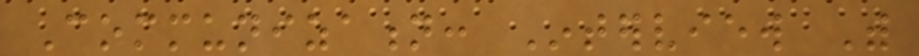Communization: Interview With
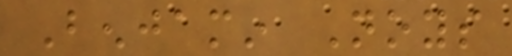Benjamin Noys
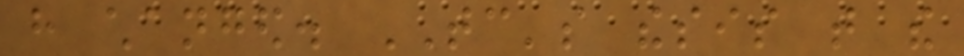have changed. TC's thesis that the
